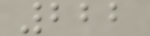222
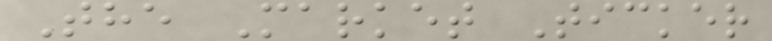The Market Ticker
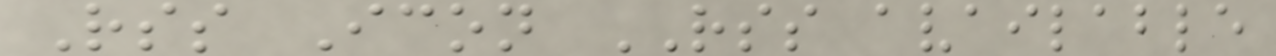Rss Icon RSS available
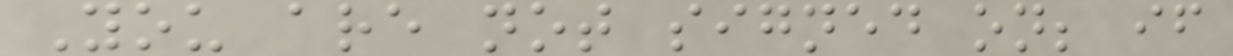You are not signed on; if
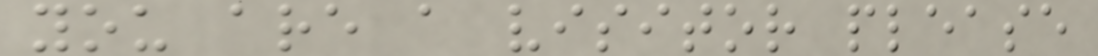you are a visitor please
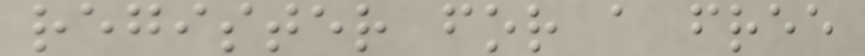register for a free
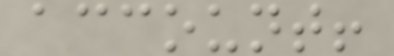account!
